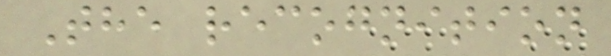The recognition
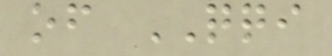of QQI
